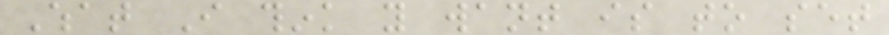What I think you want is to set
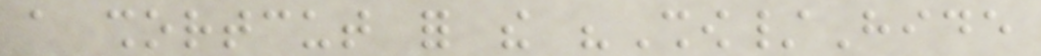a shortcut for the "Show/Hide
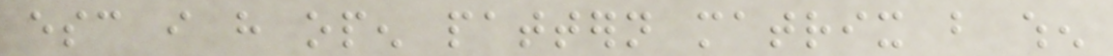esc i have open pattern matrix but when
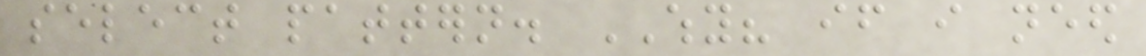select pattern. WHY? if i need
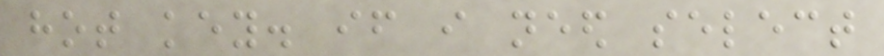hot key. if i need select
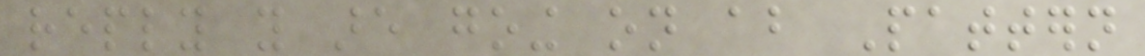reply you are going on about Pattern
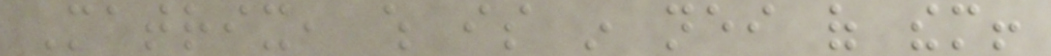Matrix, which is in neither of them!
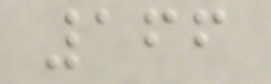166
